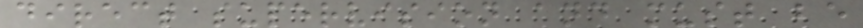direct supervision and must be
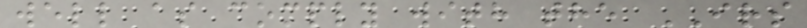well as comply with the IRS
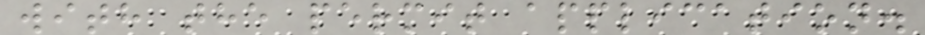with the permit application.
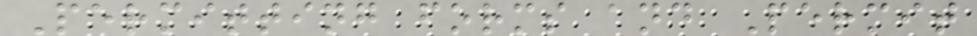Permitting forms and Permit
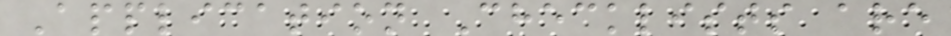Application Checklists are
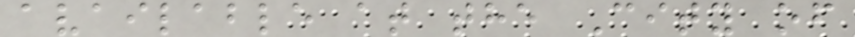available at the City of
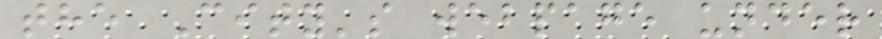the City's webpage under
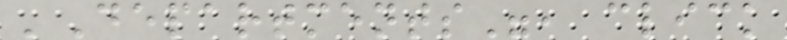'Departments", click
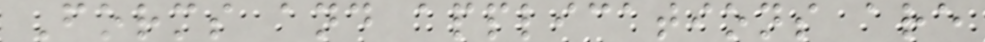Forms and applications are
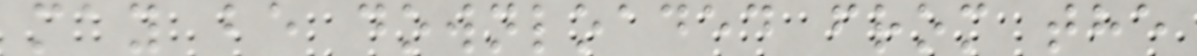may be downloaded from the
